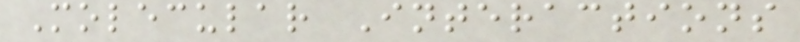Molecular Interactions
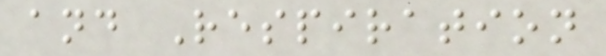and Respiration
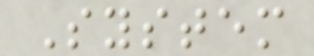System
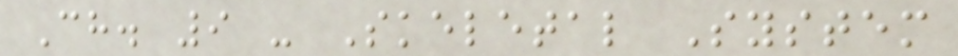Ch. 9 - Skeletal System
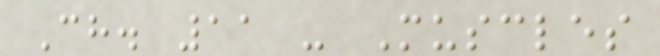Ch. 11 - Muscles
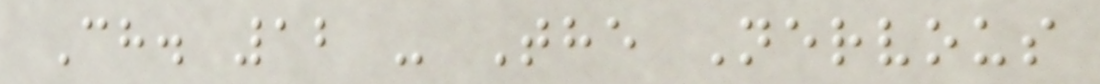Ch. 12 - The Nervous
